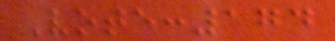Vote:174
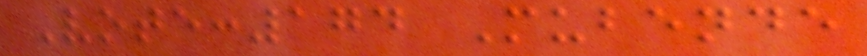Vote:174 Mubende
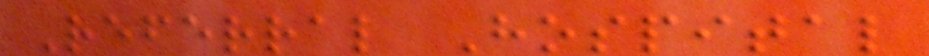Referral Hospital
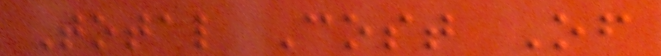Total Cost Of
